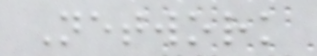Network
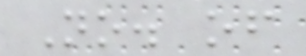No. of
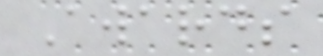Awards
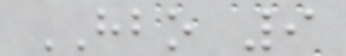HBO 9
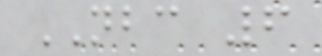NBC 6
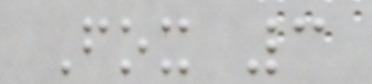Fox 3
